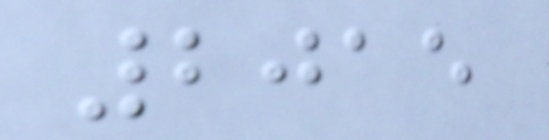2015
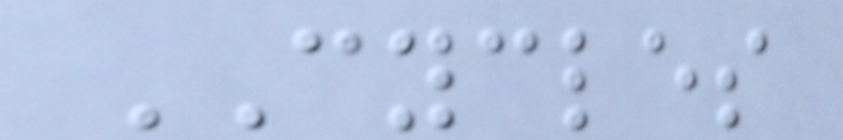CYCLES
